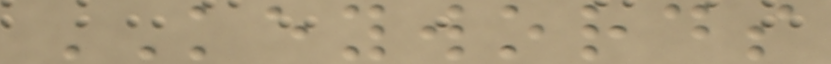KEYWORDS
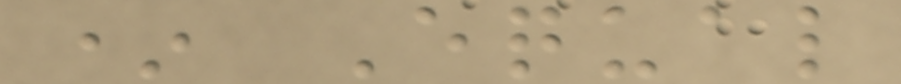* Equal
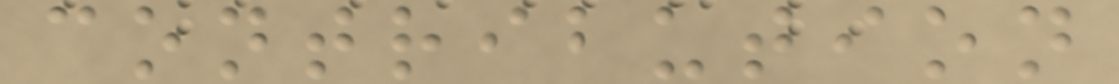contribution
